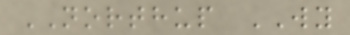NORTHUP WY
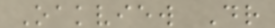Oakview Dr
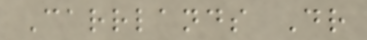Carrlands Dr
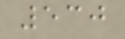530
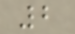2
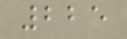225
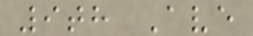9th Ave
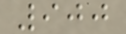900
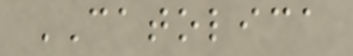CATOLICA
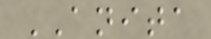ANITA
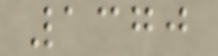1370
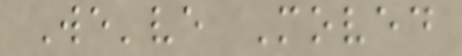We've Moved
